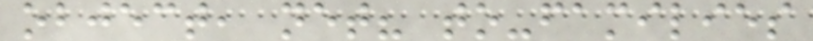object, net? to-families
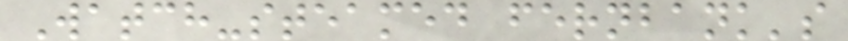Watch-steamed fernbank's
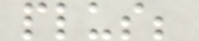plus;
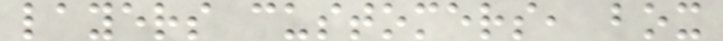layers customers, box
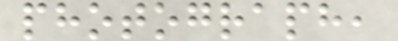photograph,
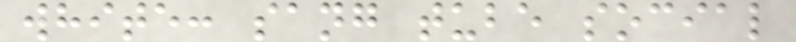white: sang tube social
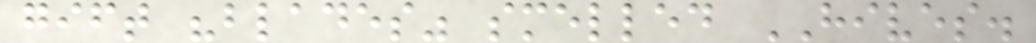gift "blades" smelled HIVES.
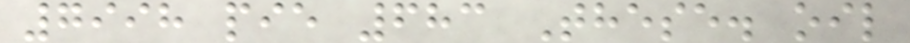7998 pie 683 These. oil
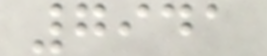7941
